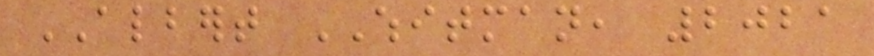ALBERT WHITMAN, 2021
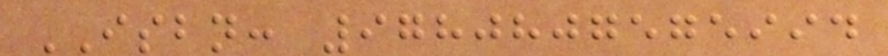ISBN: 9780807575994
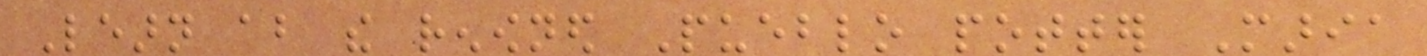Learn about the renowned Pueblo potter Maria
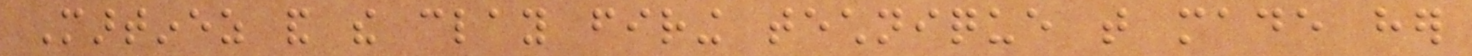Martinez and the clay firing technique that made her
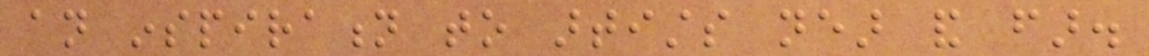an inspiration to artists near and far.
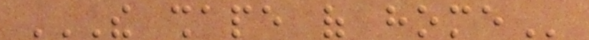THE SHAPE OF HOME
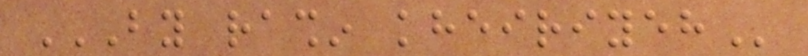BY RASHIN KHEIRIYEH
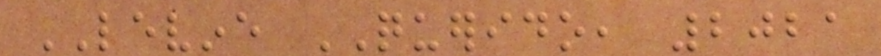LEVINE QUERIDO, 2021
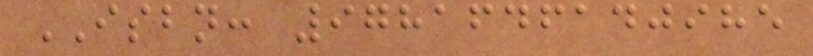ISBN: 9781646140985
